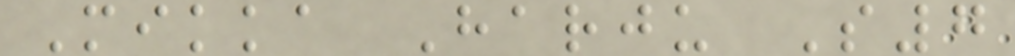Mikka Harju S7
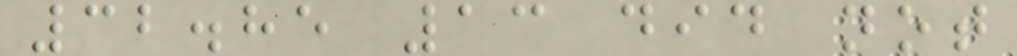32.85 13 did not
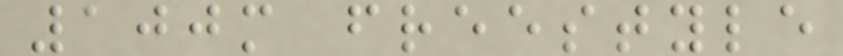100m freestyle
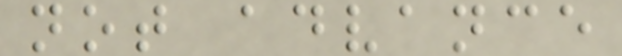not advance
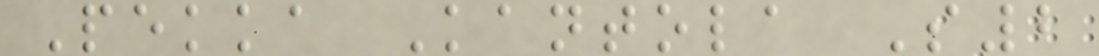Pekka Kantola S2
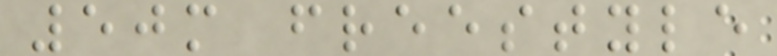50m freestyle
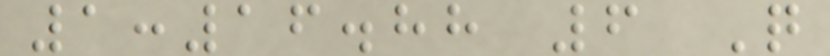1:16.88 6 Q
